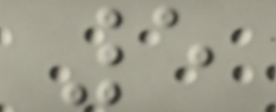5
